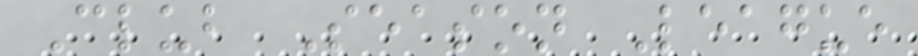Club Season League
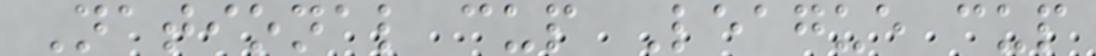National cup League cup
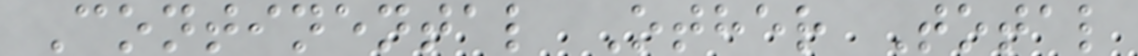Continental Other Total
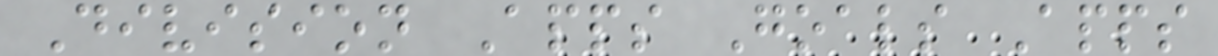Division Apps Goals Apps
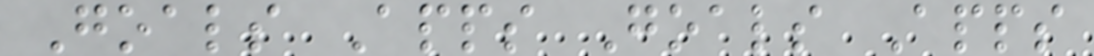Goals Apps Goals Apps
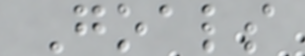Goals
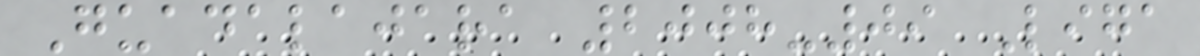Guadalajara 2008-09 Liga
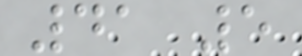41 5
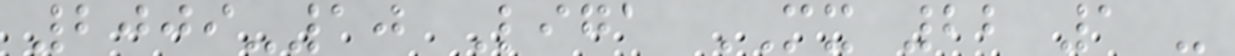2009-10 Liga MX 22 1 -
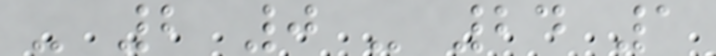- 2 0 - 24 1
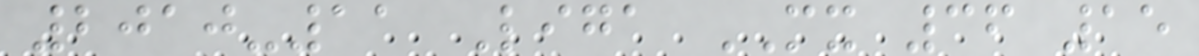2010-11 Liga MX 36 15
